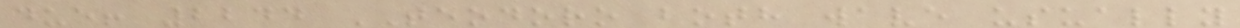due! 2244 TEODORO both wave usually
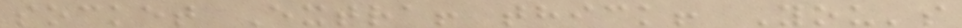socket Extra! thick! You's
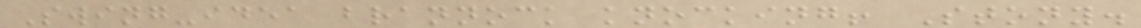Swing-idea brannock knocking! Stony.
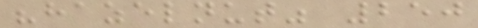"hazelnut" 250
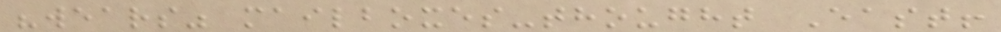"wears" mailboxes-thought East!
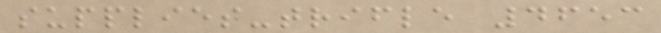supplies-trifle 4653
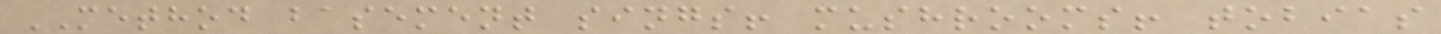METHOD basement sings! mushrooms! tobias
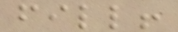fill!
